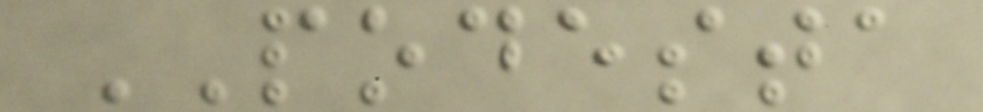PODESTA
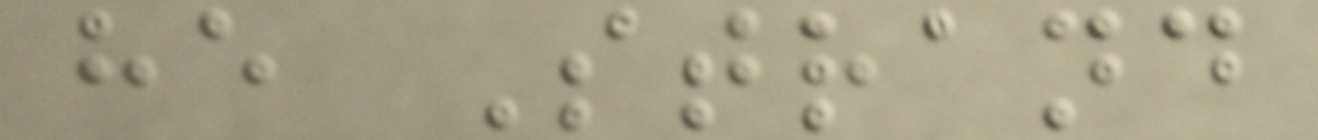he Strand
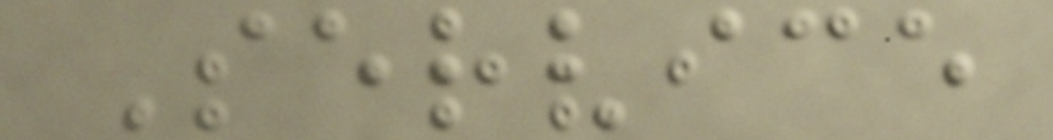Service
